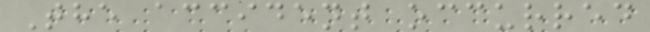The accident occurred
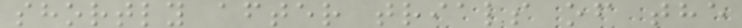shortly after trials of the
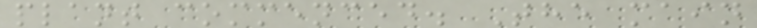plant commenced. The main
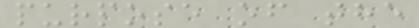purpose of the
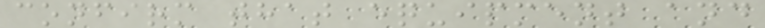confirm that equipment and
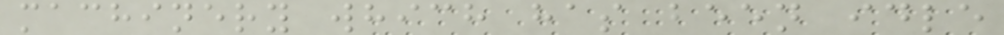machinery which has been idle
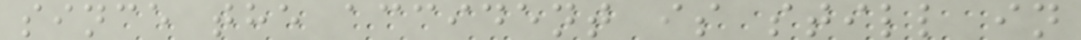since the accident is still in
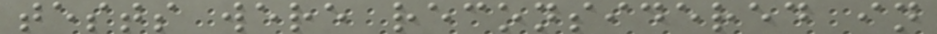tests were reconsidered in
